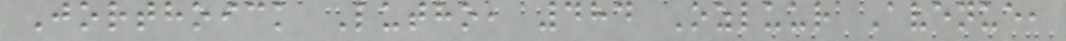Jorthoick Lutho, 484 Ozluur Avenue,
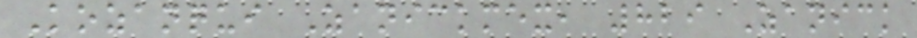Kozanqui Zanickmex, 829 Zanick
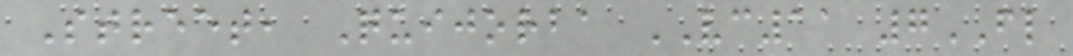Street, Quijorba VC11 7FL
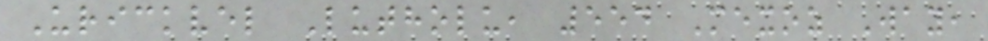Urickvel Lutholu, 554 Mexoz Way,
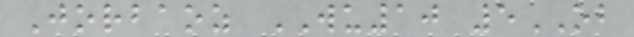Jorbaoz WU10 5OB
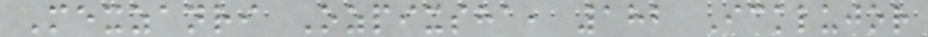Mexzanri Ozpixsha, 182 Icklujor
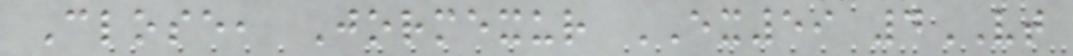Close, Jormexur EX59 4VT
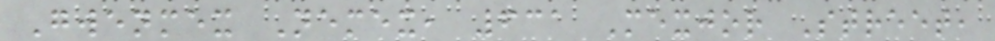Gwenmex Nemex, 631 Mexjor Street,
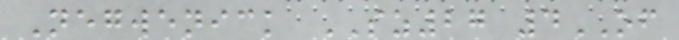Negwenick SZ27 4OF
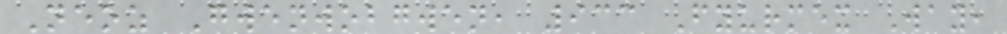Neoz Gwenwobgwen, 933 Fyurmex Way,
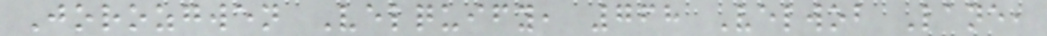Jorozgwen Velquify, 768 Velwob Lane,
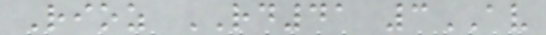Rioz RD41 3AV
